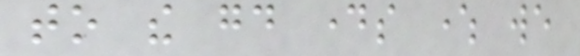to the good days where we
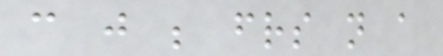can just be friends not a
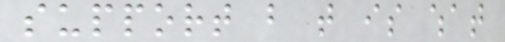support but that is what
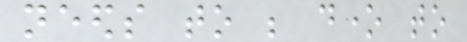needs to be done to
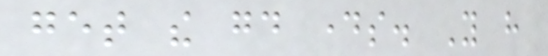get the good days. You have
